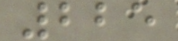225
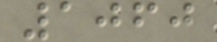1060
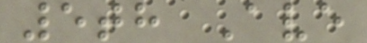5th Ave
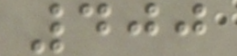400
